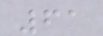61
